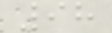98
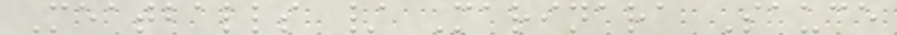Meatballs / Marinara Sauce
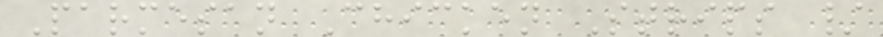Parmesan Chicken Strips /
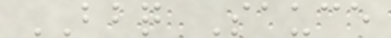BBQ Sauce
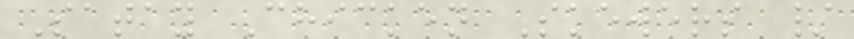Satay Chicken Skewers /
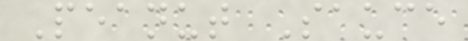Peanut Sauce
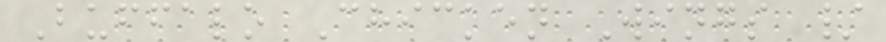Buffalo Chicken Wings /
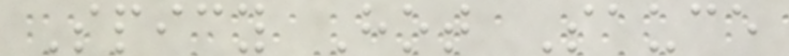Spicy Hot Sauce
